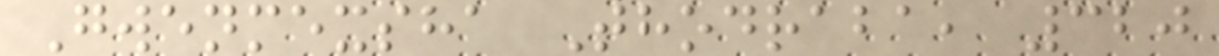Gwenmexsha Thodraba, 320
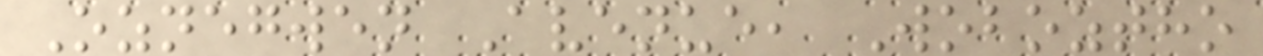Oznegwen Avenue, Woboztho
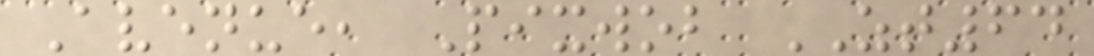Avenue, Pixwob ZT64
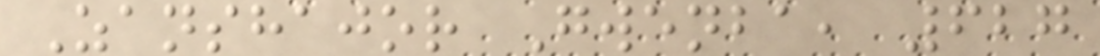Zanshajor Gwenba, 627
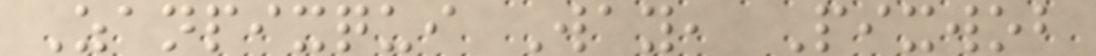Zanpixqui Way, Pixwob
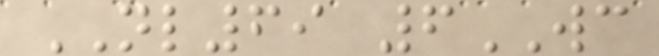NL69 6WC
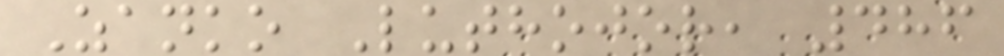Zanko Luthojor, 486
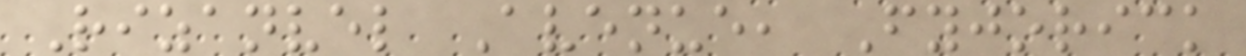Rizanvel Avenue, Fyjorick
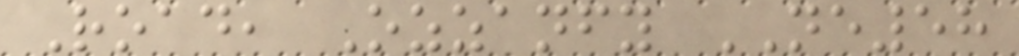Road, Ozzanfy NE58
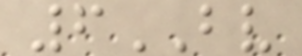6BV
